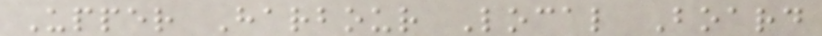Upper Harbour Local Board
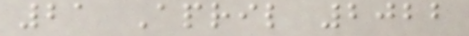21 April 2022
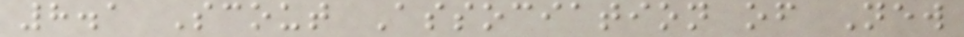8.1 Scout Association of New
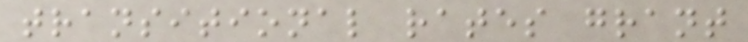transitional rates grant
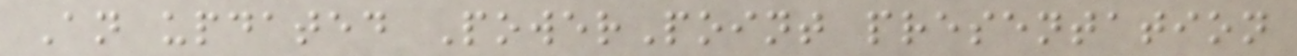An updated PowerPoint presentation
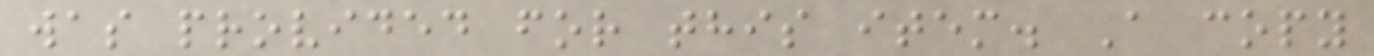was provided for this item. A copy
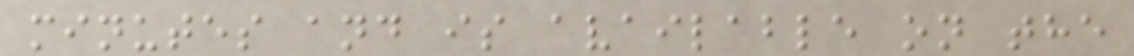minutes and is available on the
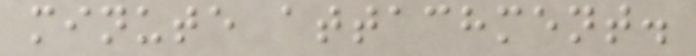minute attachment.
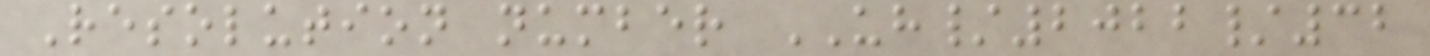Resolution number UH/2022/32
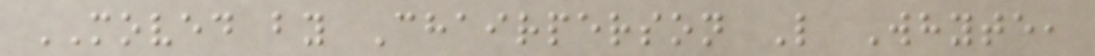MOVED by Chairperson L Whyte,
